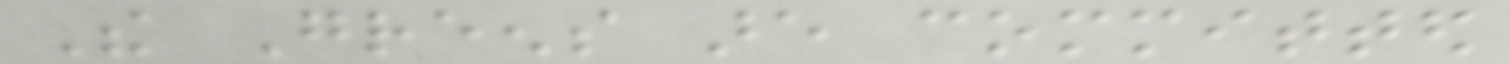The Greens are committed
